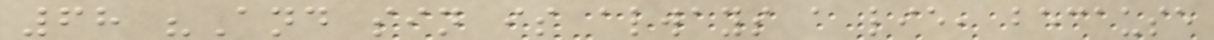68 "And sin is always a lie, because
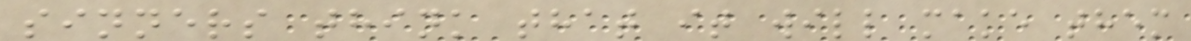sinners think that it will make them
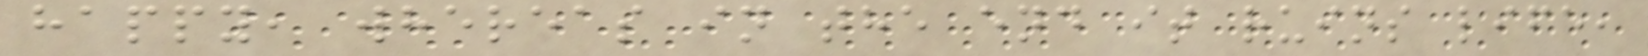happy, whereas in the end it ruins life,
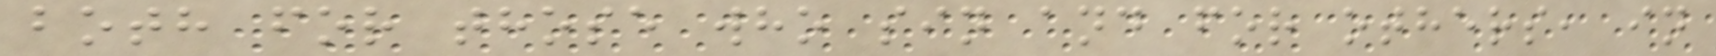both for those who sin and for others, in
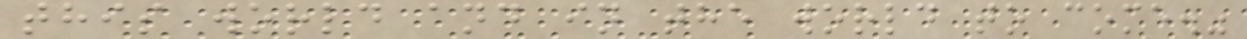this world and in the world to come."
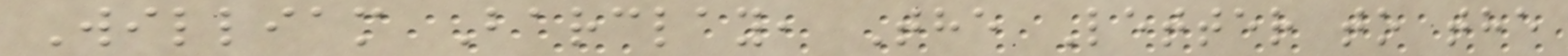William Barclay, The Letter to the
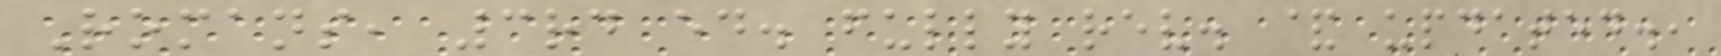Romans, 3rd ed. fully rev. & updated.,
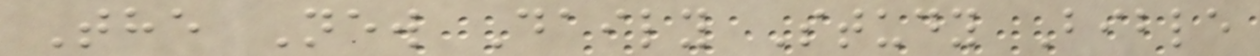The New Daily Study Bible
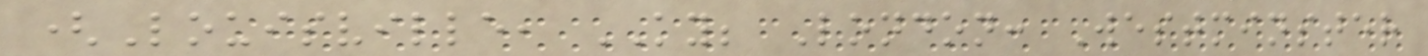(Louisville, KY; London: Westminster
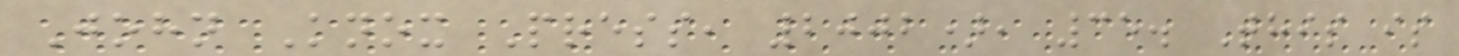John Knox Press, 2002), 35. This is
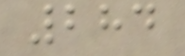284
